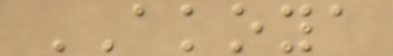AKOYA
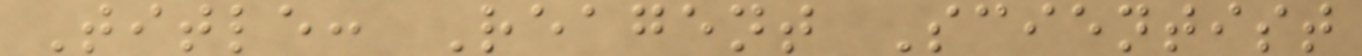Title: Reagent Scientist
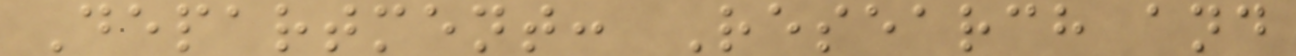Department: Research and
